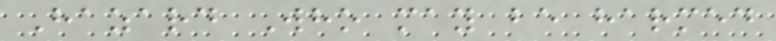Hazard Who may be harmed
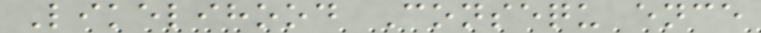Likelihood Consequ ence
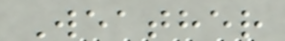Weather
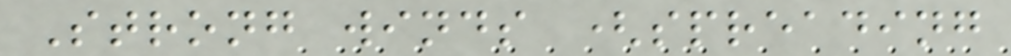Strong winds (spreading
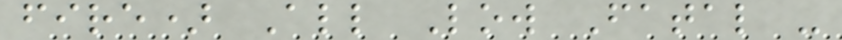fire) All Low Fatal -
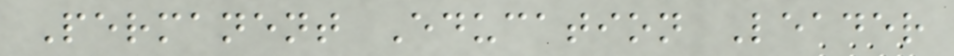Permanent Education Leader
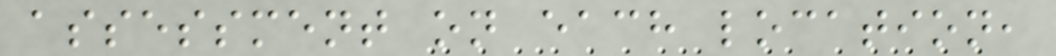assessment on each location,
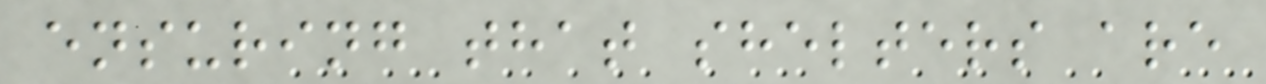ensuring that shelters are
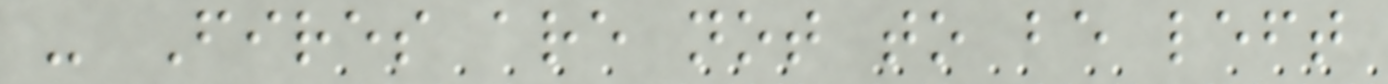- Fires are not to be left
